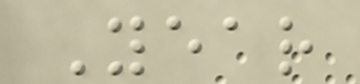Year
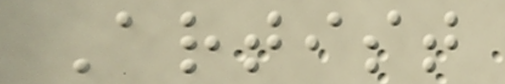Artist
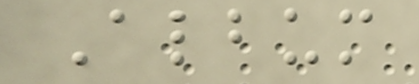Album
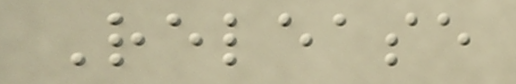Release
